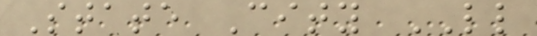State City LL
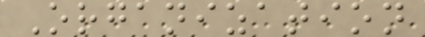Organization
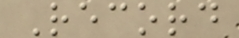Record
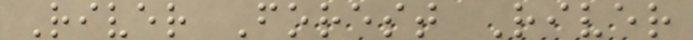River Forest River
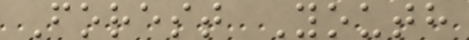Forest Youth
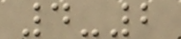4-2
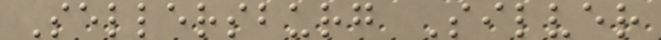Sellersburg Silver
